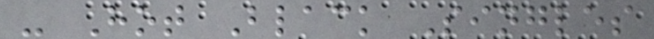- Hot Black Singles
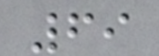69
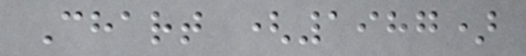Chart (1987)
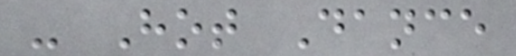- Hot Dance
